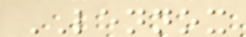LENNOX
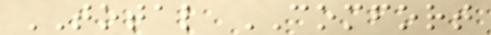TOTAL COMFORT
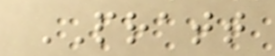PRATT
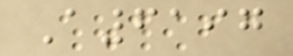A6197
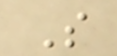S
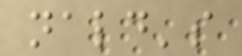nald's
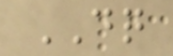DQ
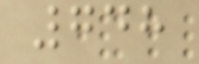748
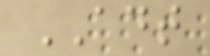ADT
